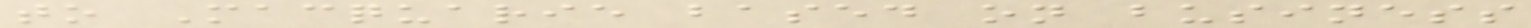to Macquarie based on business
